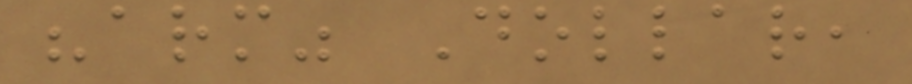"arm" Dollar,
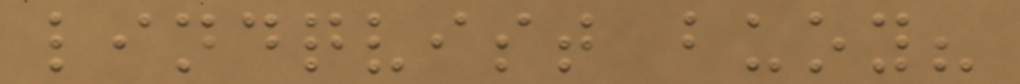lindqvist buoy?
